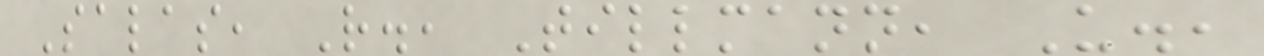Salas, R., Tillmann, U.,
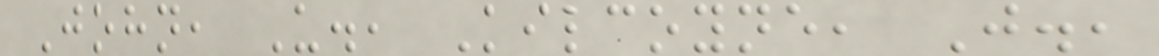John, U., Kilcoyne, J.,
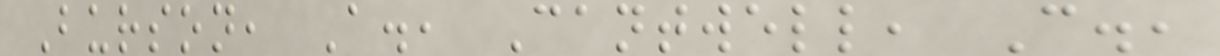Burson, A., Cantwell, C.,
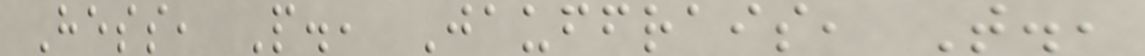Hess, P., Jauffrais, T.,
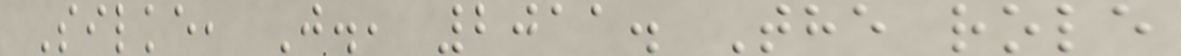Silke, J., 2011. The role
